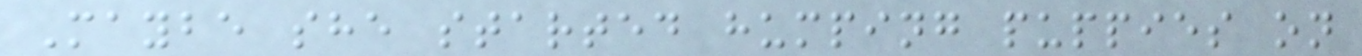Maybe she started humping puppies on
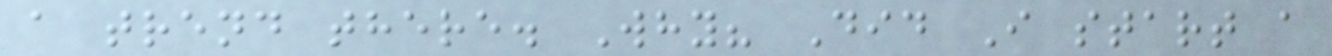a trend there. Why? Did I start a
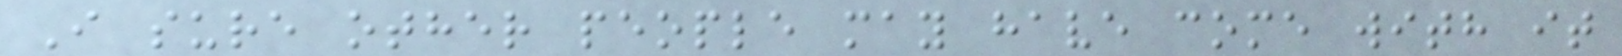I sure other people may have come with it
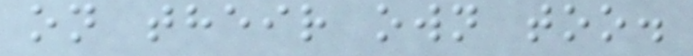on their own too.
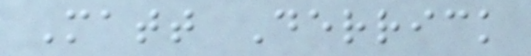Matt Derrick
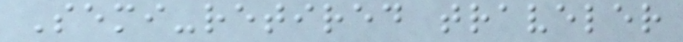Semi-retired traveler
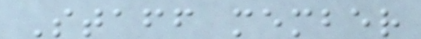Staff member
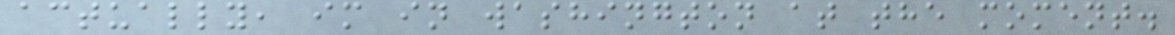actually, im in washington at the moment.
